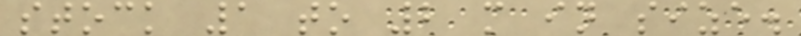stock 1 to 2 m in size.
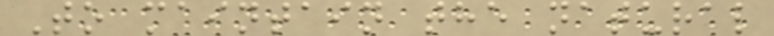To maintain the natural
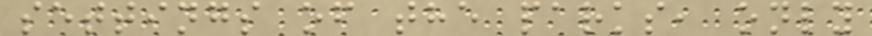settings of the parks, only
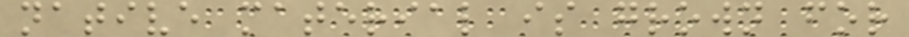native material is grown for
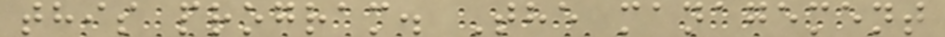this program. The management
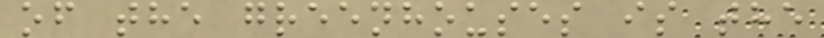of the greenhouses is the
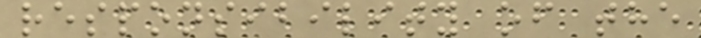responsibility of the
